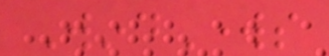WindWorks
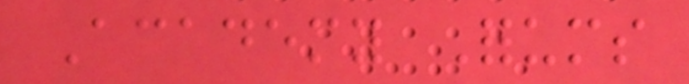Academy Forums
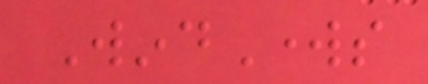WindWorks
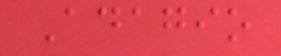Adagio
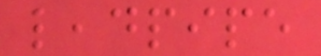leadpipe
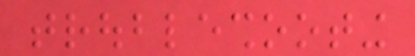troubleshooting
